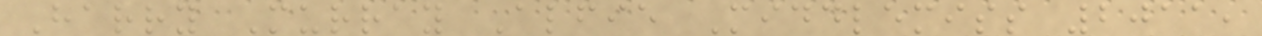Harry Murray Alfie Middlemiss 2011,
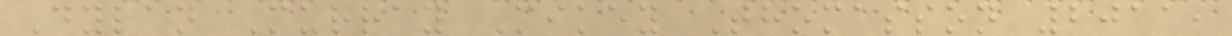Dylan Murray Mikey Thomasson 2011,
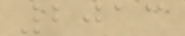2013
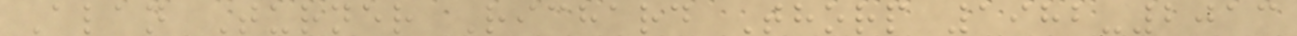Alan Turner Richard Thorp 1982-2013
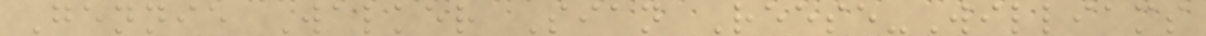Gennie Walker Sian Reese-Williams
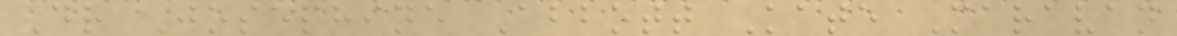Dr Josephine Abbott Kate Maravan
